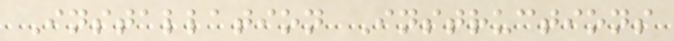Installation Instructions
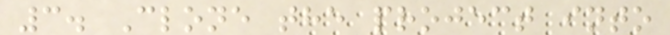3. Clone the project into
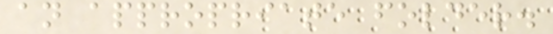an appropriate folder.
